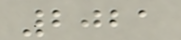2021
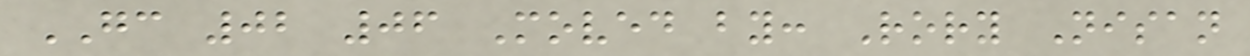GC 02 06 Moved by: Rory Nisan
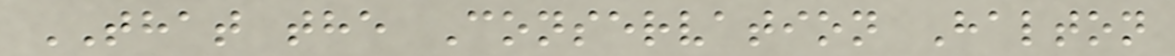THAT the Conservation Halton
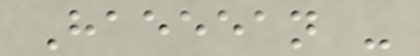Haeeean -
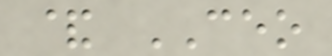& CEO
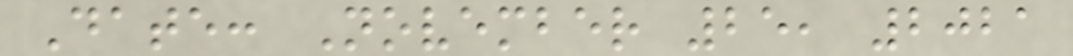Date: November 25, 2021
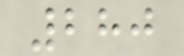280
